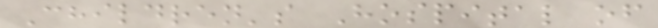Children's Hospital of
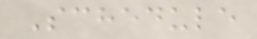Schedule
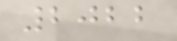2022
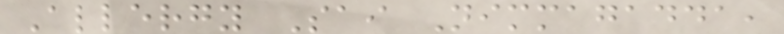Allergy Sai Nimmagadda,
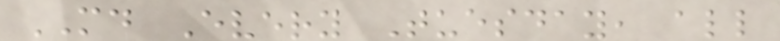MD Every Tuesday, all
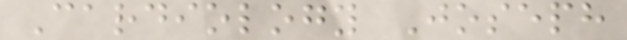Cardiology Joseph
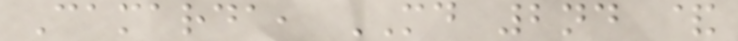Camarda, MD 2nd &
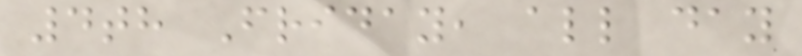4th Friday, all day
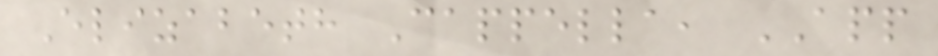Elizabeth Cappella, APP
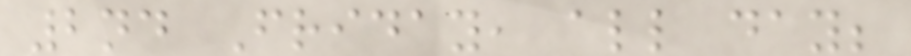2nd Friday, all day;
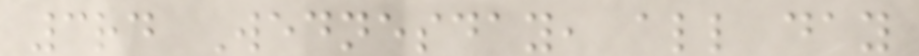3rd Wednesday, all day
